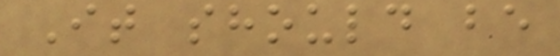It should be
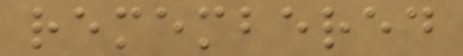remembered
